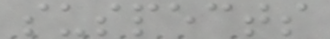suspects
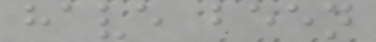have been
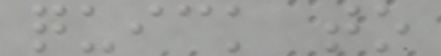quick to
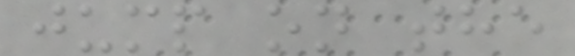jump on the
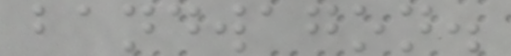bandwagon.
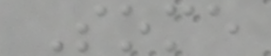Some
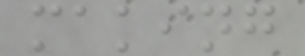making
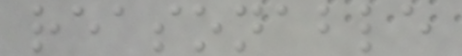reasonable
